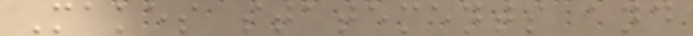Makes statements and
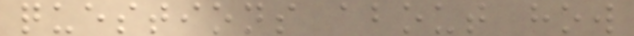questions about how
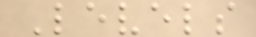Levels
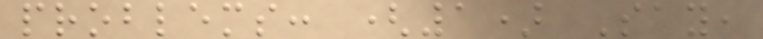problems: (1) Say,
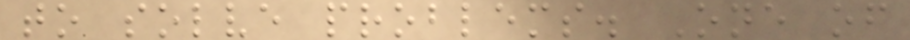to solve problems. One of
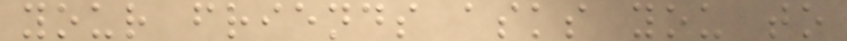your friends asks you to
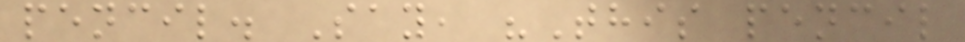pencil. Say, "This pencil
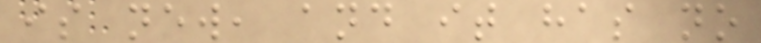is new, and it has no
